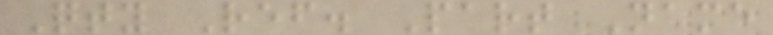Qty Ref. Part Name
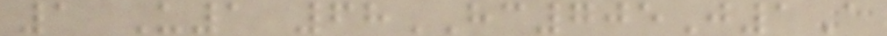1 U1 68HC705J1A
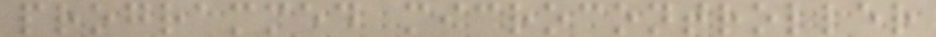programmed microcontroller
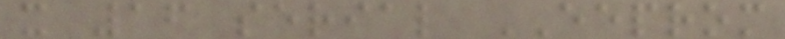x 16 serial EEPROM
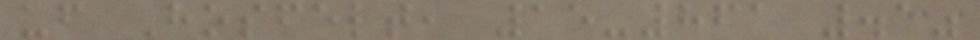uf Hosfelt, 15-861 .1"
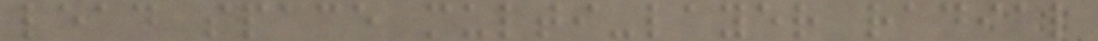lead space multi-layer radial
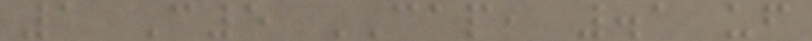1 C5 CAP, .1 uf
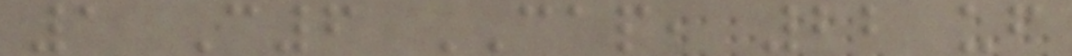1 C6 CAP, 22 uf
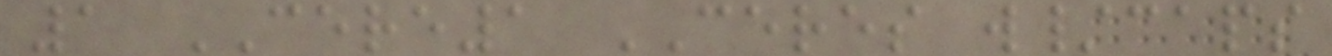1 CERE1 CERES w/caps
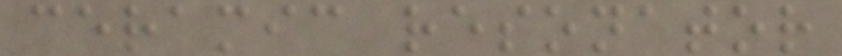ceramic resonator
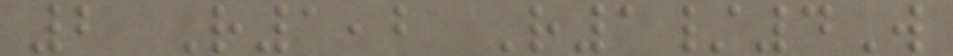2 R1,2 R1/4W
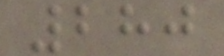280
